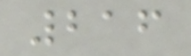216
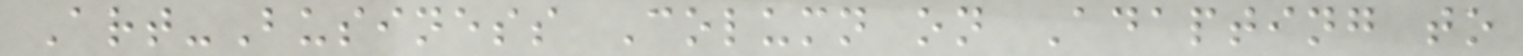Art-Business Column on Adapting to
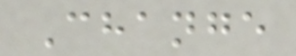Change
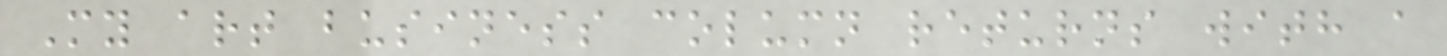My art business column returns with a
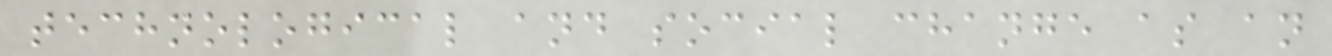technological and social change as an
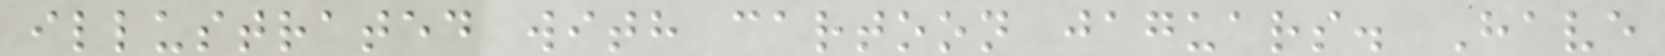illustrated with cartoon jaguars. Have
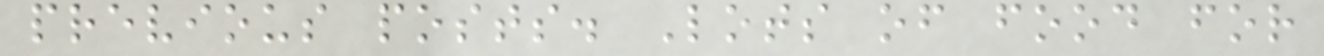previous posts. Lots of food for
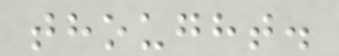thought.
